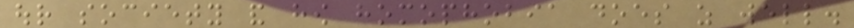our society and how homophobia does as well.
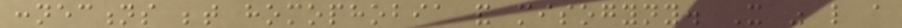connections between homophobia and misogyny. It was like a
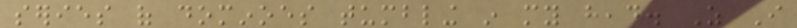series of dominoes tumbling in my head. As I
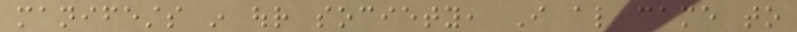manifests in our society, I also came to
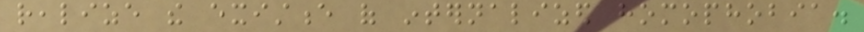realize the existence of internalized homophobia.
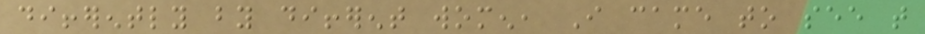differently by different women, I came to see that
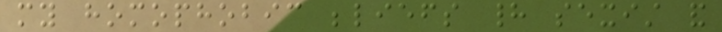my homophobic beliefs had sexist and
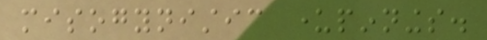misogynistic underpinnings.
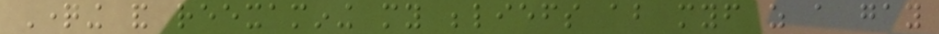Questioning and reexamining my beliefs about myself as a gay
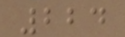224
